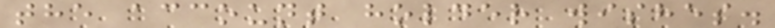the account holder wishes.
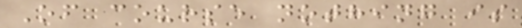Of course nothing is
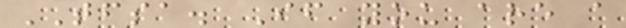TFSA. If you are a
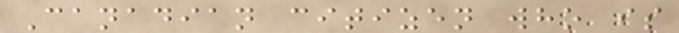Canadian citizen who is
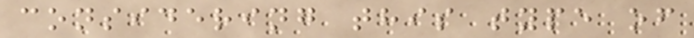considering this type of
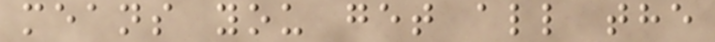means you get all the
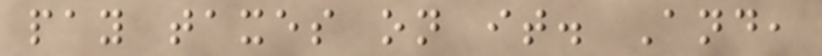pay taxes on it. And,
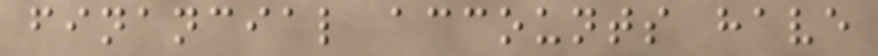financial accounts have
